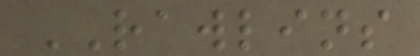RAWLINS
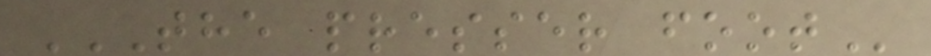THE PRESSER FOOT
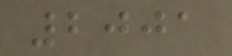2001
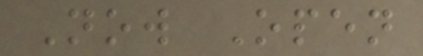Now Open
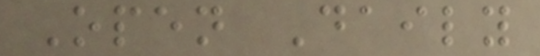Open Daily
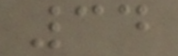34
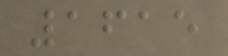1615
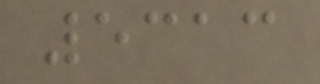5313
